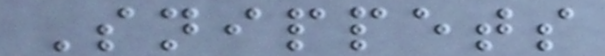Snippets
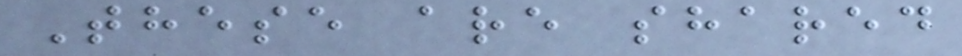These are shared
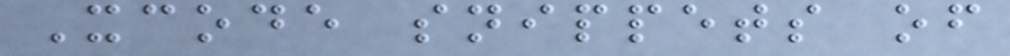Xcode snippets of
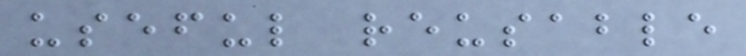useful reusable
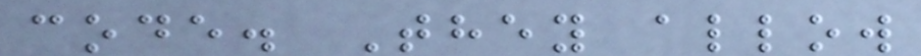code. They allow
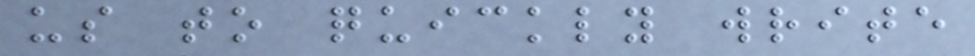us to quickly write
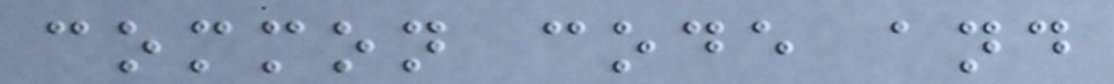common code and
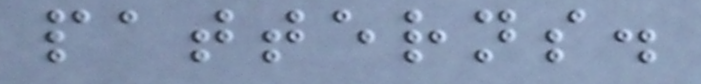patterns.
